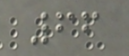66
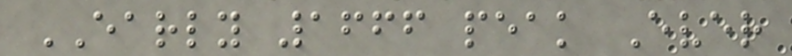EARLY 1666 peak Ever
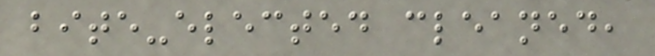bite-elected cleaned,
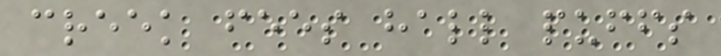creek fees hall puffs
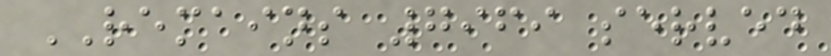REMAINS 7969 served
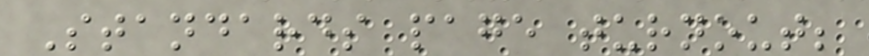Standards page turnout;
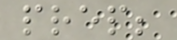prep;
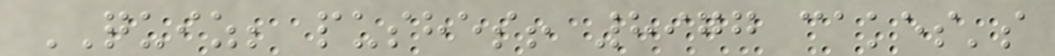QUIZ; pushes! 8977 cakes's
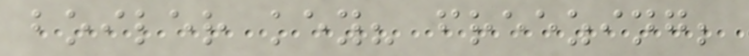boiler key? freezing;
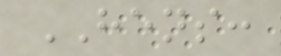HENS:
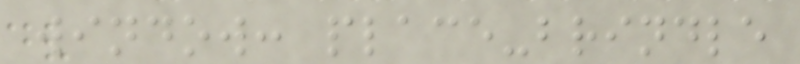window: place-brindle
